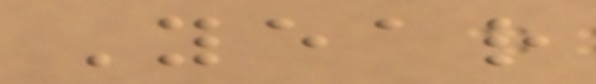Year
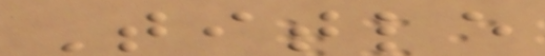Title
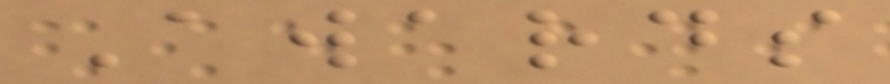Awards
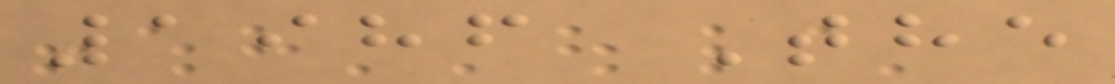1986 The
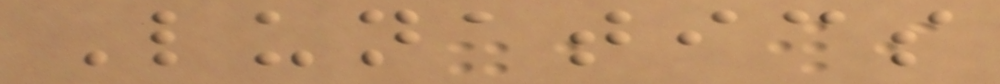Lunatics
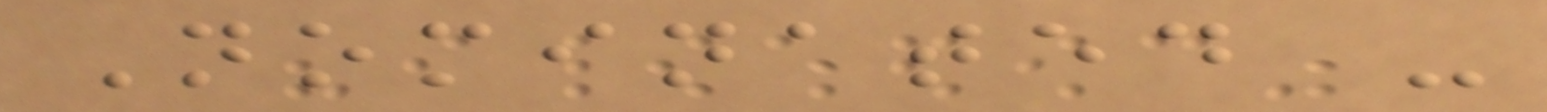Nominated -
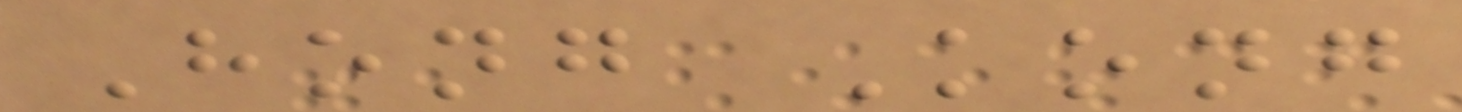Hong Kong
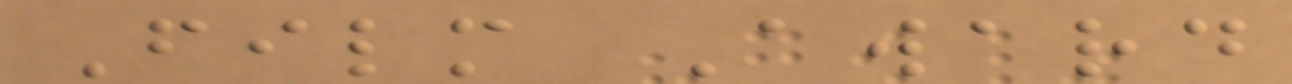Film Award
